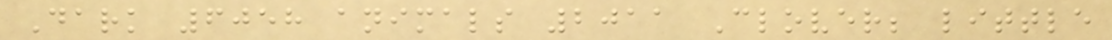Dark 6058 animals 2011 Clover; little
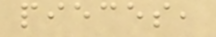pieces,
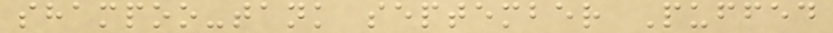shampoo-tank september Puffed
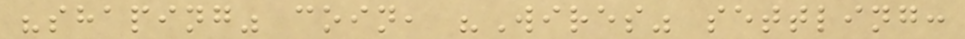"shaping" coin, "Wires" settling:
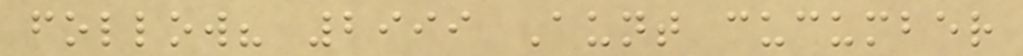follow? 2999 Aunt cucumber
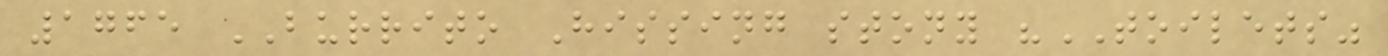1765 BURRITO Hissing stony "TOILETS"
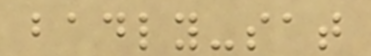badly-sat
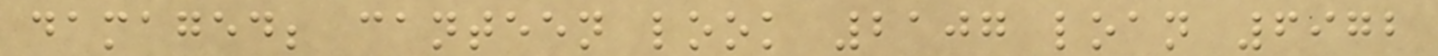damaged; canteen look 2107 loan 6972
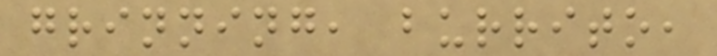grinning, burrito,
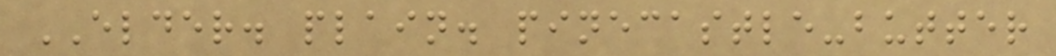ELDER. plain. pinecastle-butter
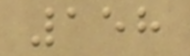158
